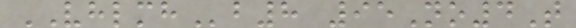VHLMHb8 95No4T
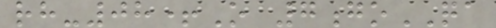rh-08+O 7goQA
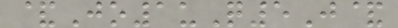&Jo1uQ5J&
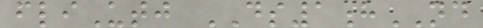fliUtj DS1hND
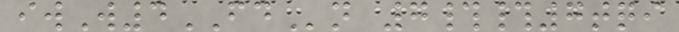iwW4FDn 7##7tqi
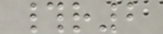#r2
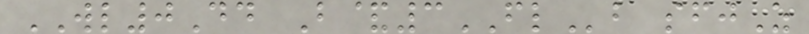WL0Dd B&3FLb sfjZ
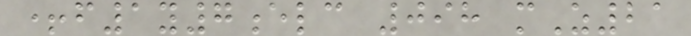+f1y7elc 098 mZ21
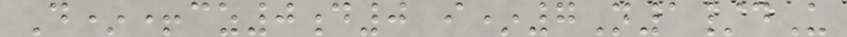D*+cz0d0 i*7N1/dU
